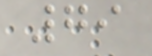79
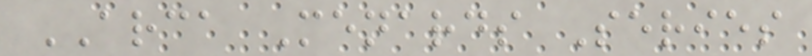ARCA Menards Series
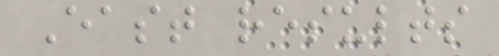East results
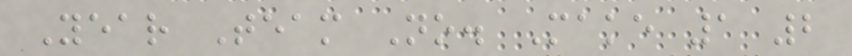Year Team No. Make 1 2
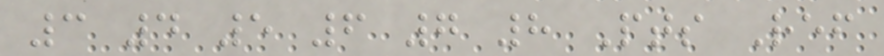3 4 5 6 7 8 Pts Ref
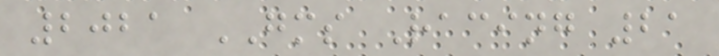2021 GMS Racing 21
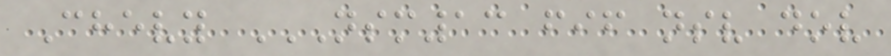Chevy NSM13 FIF NSV DOV
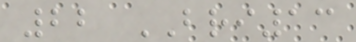22 BRI13
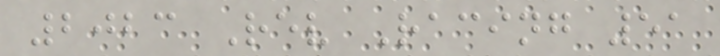2023 Rev Racing 51
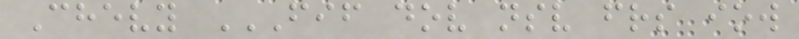Chevy FIF DOV NSV FRS IOW
